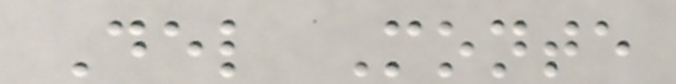Del Monte
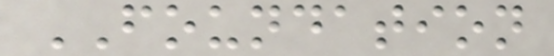FOUNDATION
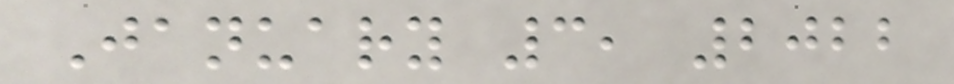January 3, 2022
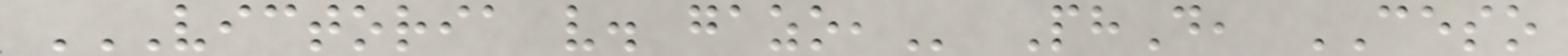VICTORIA V. GAZO, PhD, CESO
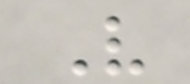V
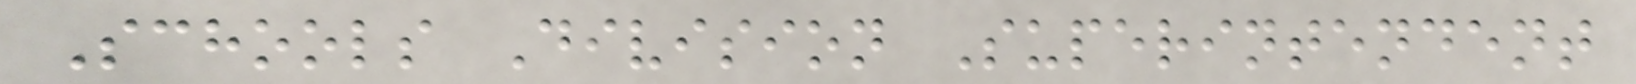Schools Division Superintendent
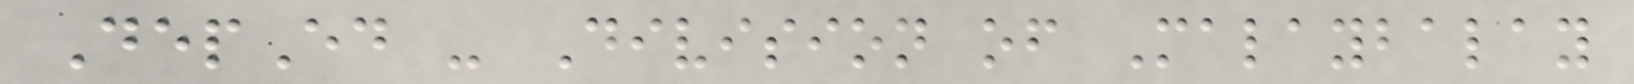DepEd - Division of Malaybalay
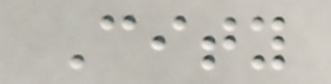City
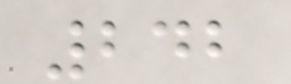242
